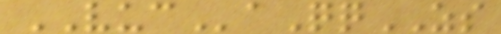VUCaQqZS
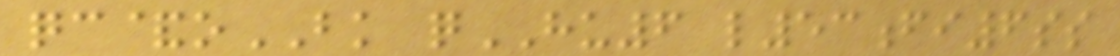qc&oBK qHU6 l53fi6ss
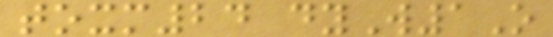toxm24 dyW1O
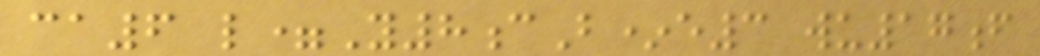ca6 l=Y8cB*e3 wu17f
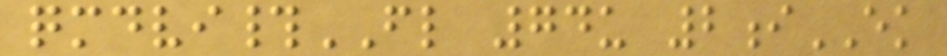qmdvi#FL 74u 2iEK
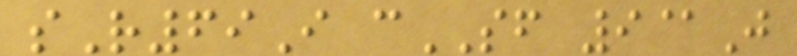sR69I cSF 9@J
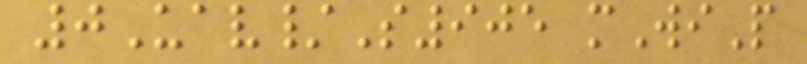0Uav/S905 mWiP
